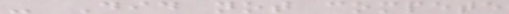- Did not compete
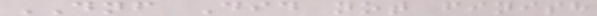DNF Did not finish
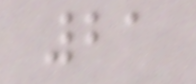21
